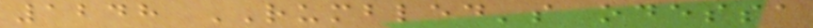1248 RUMBLED's odessa
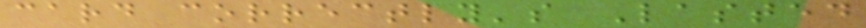card correctly's Lasted
